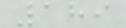189
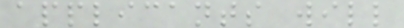applicants will
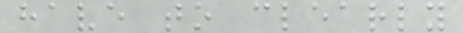have to clearly
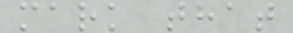mark that
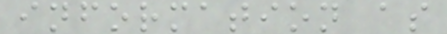information as
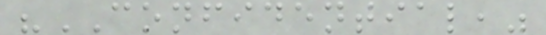"CONFIDENTIAL,"
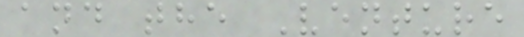and the Venture
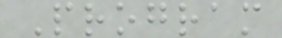Program
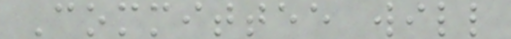Committee will
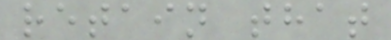retain that
